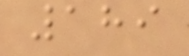189
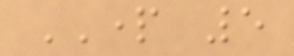PART 5
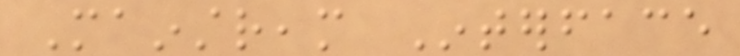Mainstream Interface
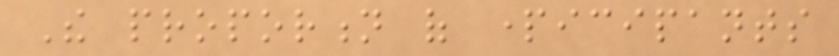The proportion of participants
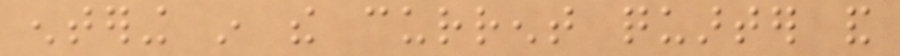entering in the current quarter and
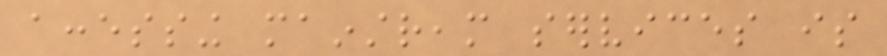accessing mainstream services is
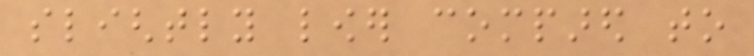slightly lower compared to
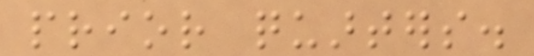prior quarters.
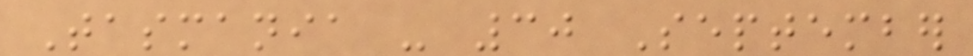Tasmania - 30 September
